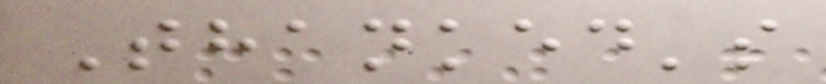Thanked's
